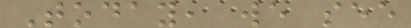Today, we see
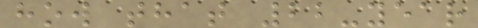how that 22-year
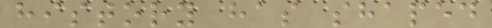history has shaped
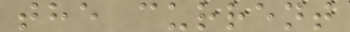the current
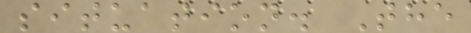situation. The
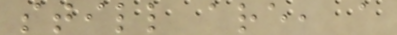still are, a
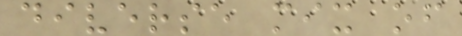diverse mix of
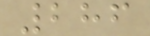286
